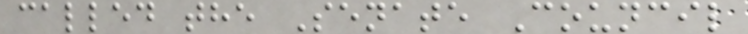called the Senate Council
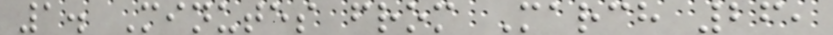1. Minutes from March 26,
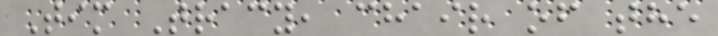Tim Tracy, chair of the
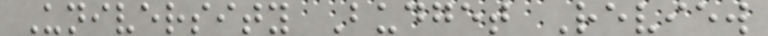University Budget Review
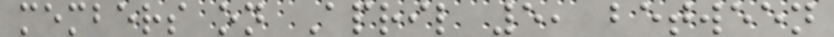members on April 5, between
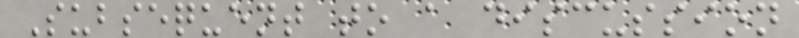Subsequent to a discussion
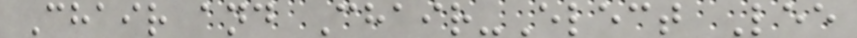Chair and Chair-Elect Lee
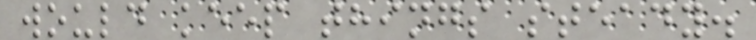would keep things steady.
